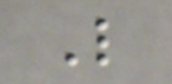L
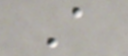A
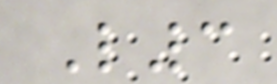L3
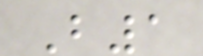B1
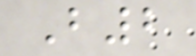B2
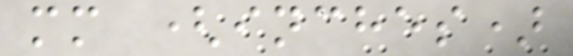mm (inches)
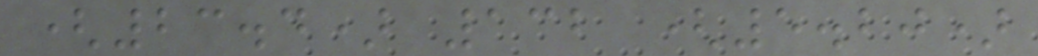(23.4) 132 (5.20)
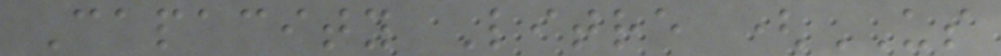Capacity Litre (US
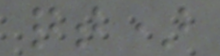qt)
